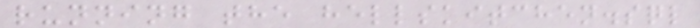running the hellskitchen.sql
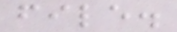file.
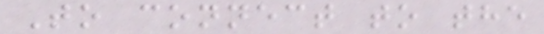To connect to the
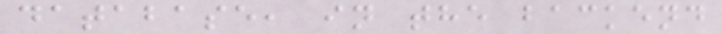database, in the backend
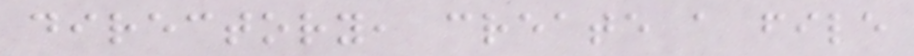directory, create a file
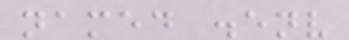named .env
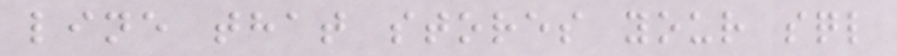line that stores your sql
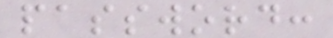password:
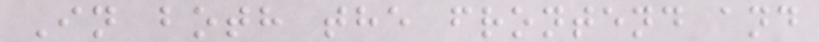In both the frontend and
